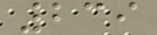239
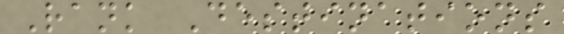Rank Destinations
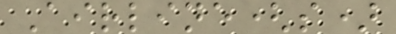Airline(s)
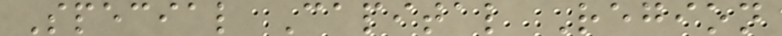Special Capital Region
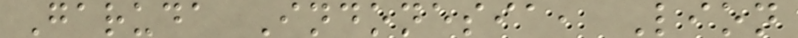Garuda Indonesia, Lion
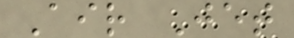Air Jet
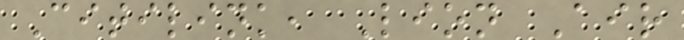Citilink, Lion Air
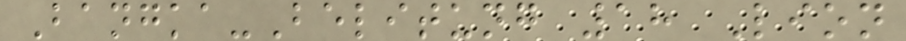Bangka-Belitung 18 Lion
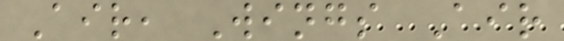Air, Wings Air
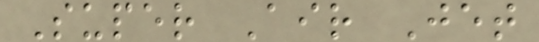Super Air Jet
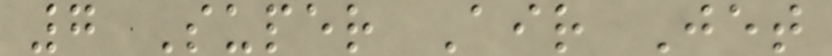7 Super Air Jet
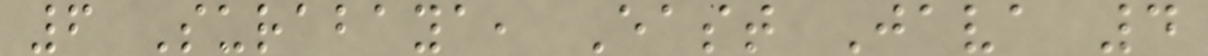6 Surabaya, East Java 4
